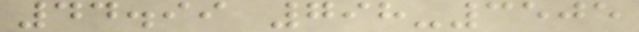44.99 798-3505
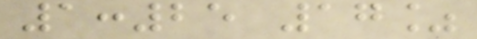1:25 17%
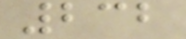232
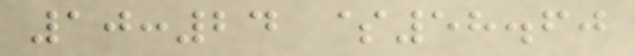10:24 $58.60
